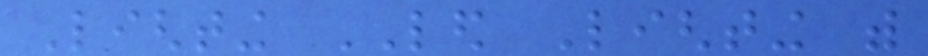Lighting LED Lighting with
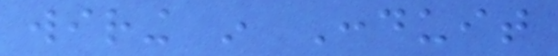wiring in Conduit
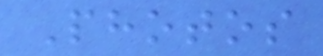Photos
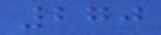270
